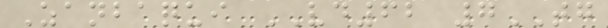Zanbaqui VD62 7TG
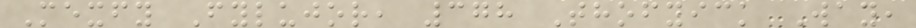Mexfy Fylujor, 378 Thofyick Way,
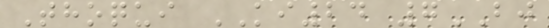Thoqui KI24 7BJ
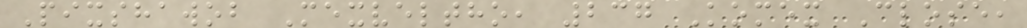Pixshawob Mexveltho, 237 Komex Close,
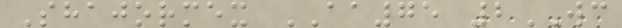Shajormex AA75 2WC
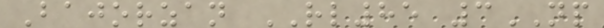Bajorzan RL85 3NP
